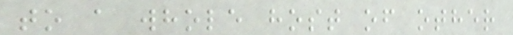to a whole host of other
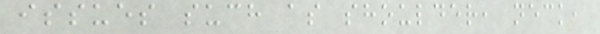issues such as shoulder, neck,
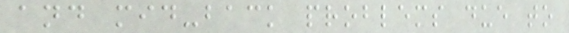and mid-back problems due to
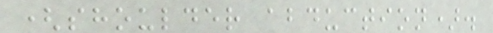(shoulder abduction).
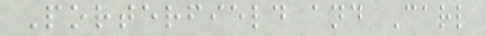Porterfield and Carl
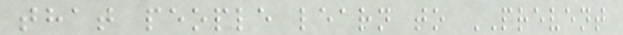that people learn to PREVENT
